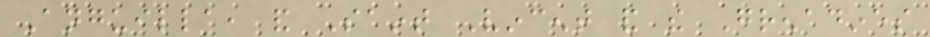Anguilla, and Saint Vincent and the Grenadines
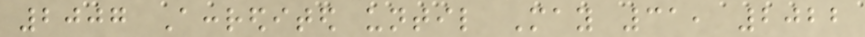2007 Accredited until May 31, 2022
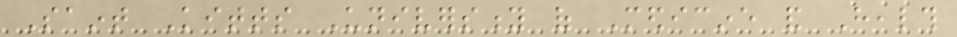Saint Kitts University of Medicine and Health
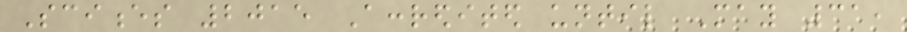Sciences 2015 Accredited until May 31,
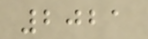2021
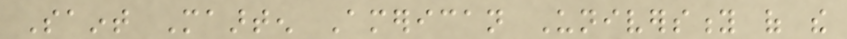Saint Maarten American University of the
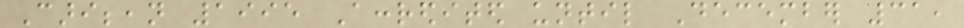Caribbean 1995 Accredited until December 31,
